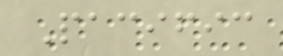Pacific
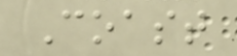Coast
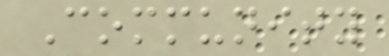Community
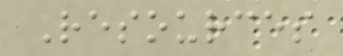Resources
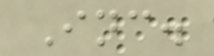Inc.
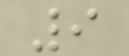9
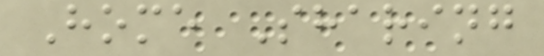Home Sharing
